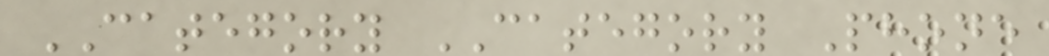CATEGORY CATEGORY Phone
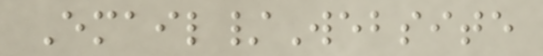Email/Website
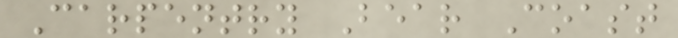Carpentry Bear Coast
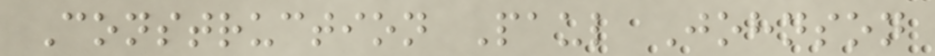Construction Paul Johnson
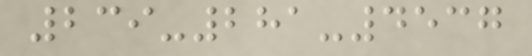239-281-4537
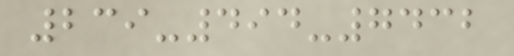239-494-7432
